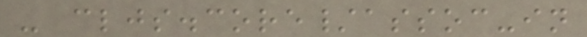- cljs.core/assoc-in
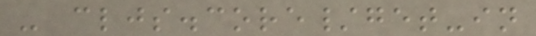- cljs.core/get-in
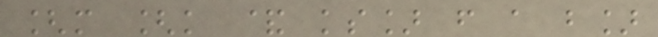[m [k & ks] f a b]
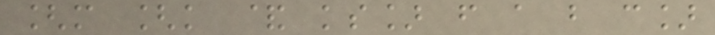[m [k & ks] f a b c]
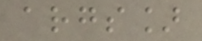args]
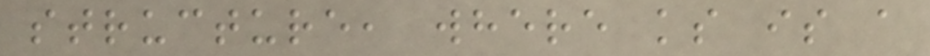structure, where ks is a
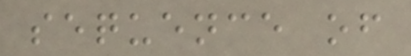sequence of
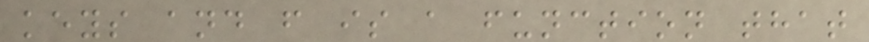keys and f is a function that
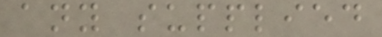any supplied
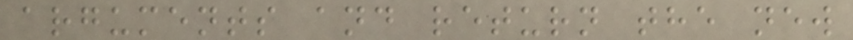arguments and return the new
